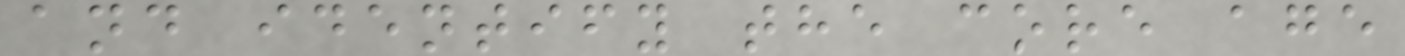and identify the core age
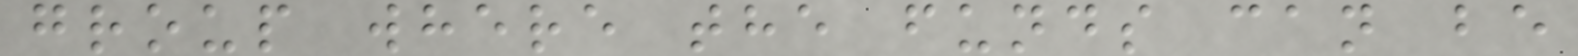group where the funds can be
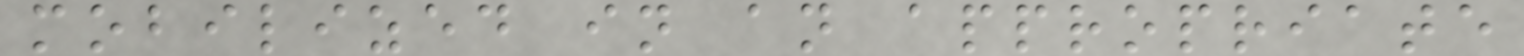mobilized in an appropriate
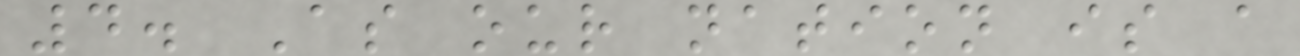4. As our nation is a
